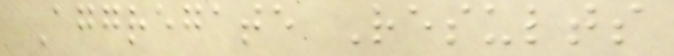Aggregate Results
